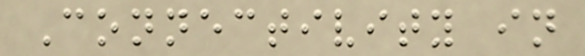Connectivity in
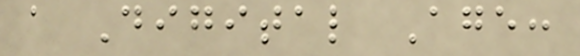a Digital Age:
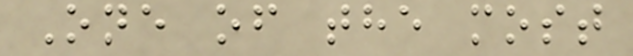One of the most
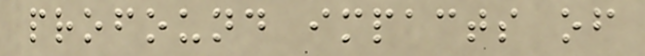profound impacts of
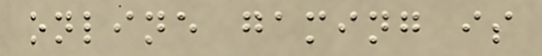online gaming is
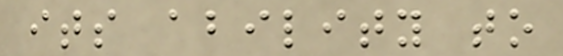its ability to
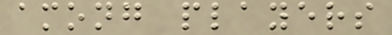among players
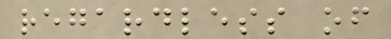regardless of
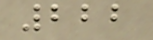222
